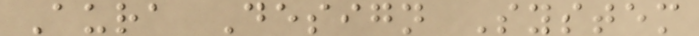Aura Design System
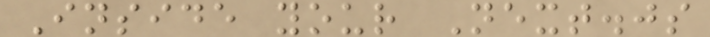Inside your Next.js
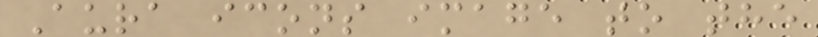Aura icons image to the
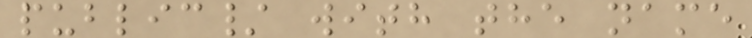public/ with the name
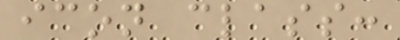icon class:
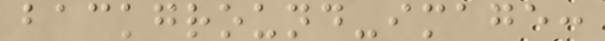background-image:
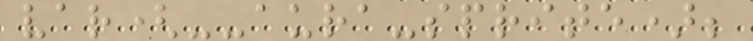var(--aura-sprite);
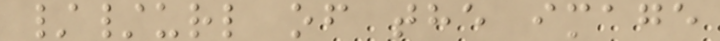//url of the image
